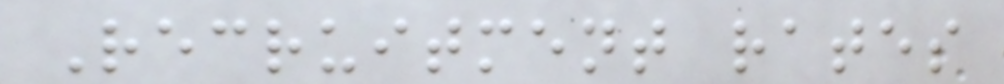Recruitment rates
